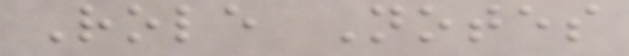Role Notes
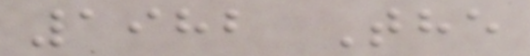1982 The
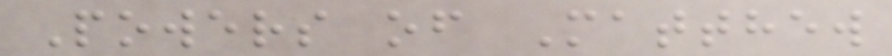Powers of Matthew
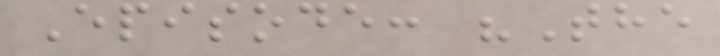Episode: "The
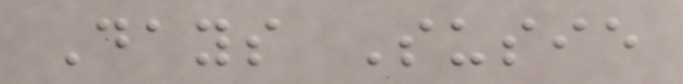Days Susie
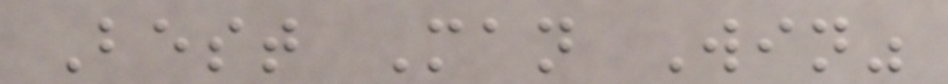Best Man Win"
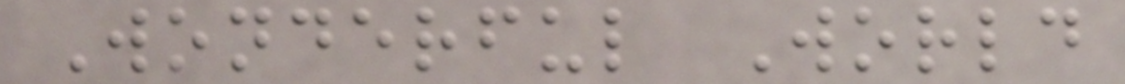Wonderful World
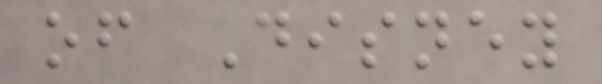of Disney
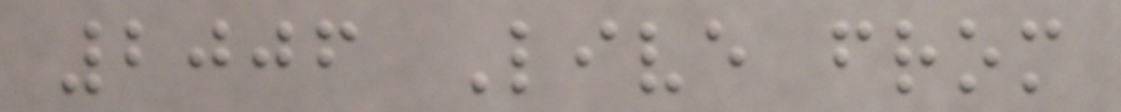2006 Live from
